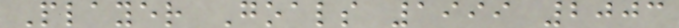Player Goals 1999 2003
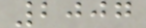2007
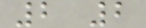2 2
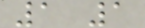1 1
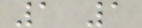1 1
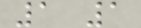1 1
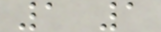1 1
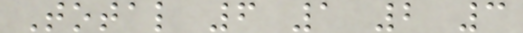Total 6 1 2 3
